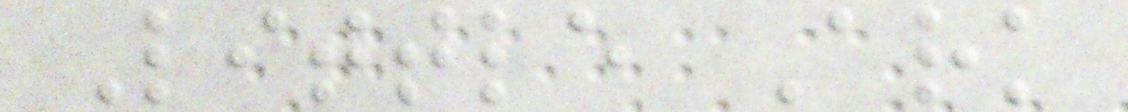Little Ark
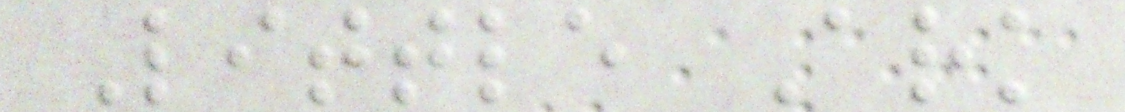Little Ark
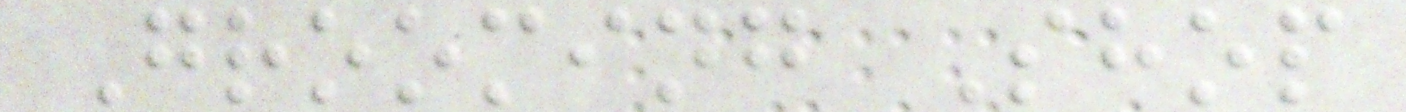Grooming Shop
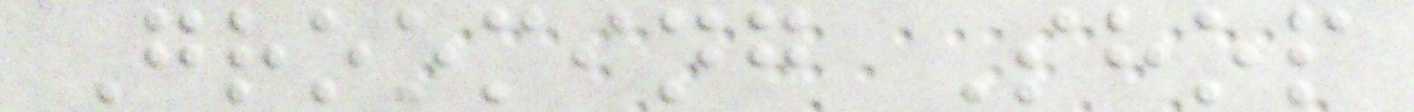Grooming Shop
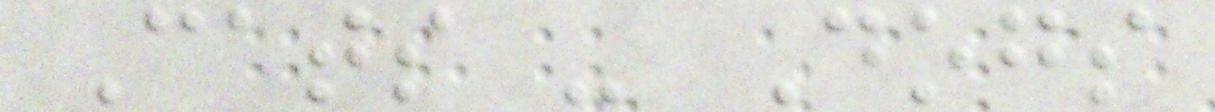Cats - Dogs
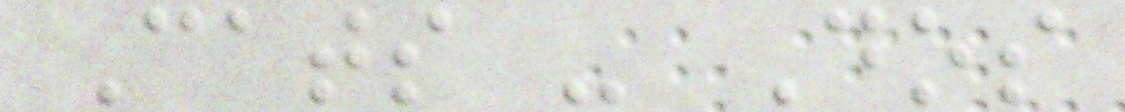Cats - Dos
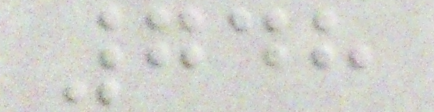748
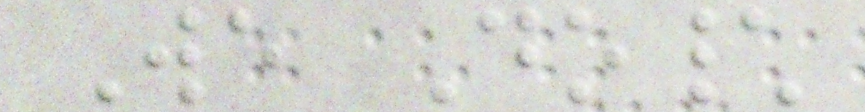We Do\
